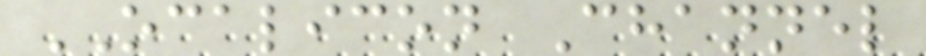OCALICON Channel
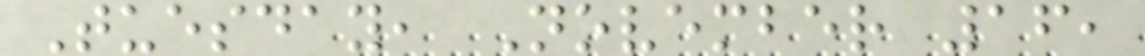Tuesday, November 16,
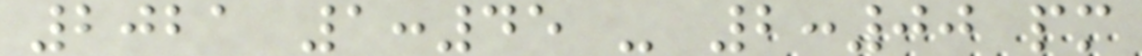2021 1:45 - 2:00 pm
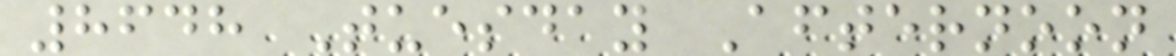8648 Tuesday Afternoon
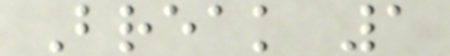Break 1
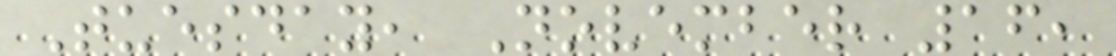Tuesday, November 16,
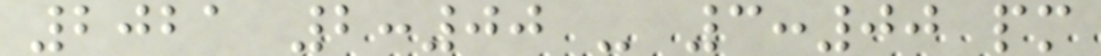2021 2:00 - 3:00 pm
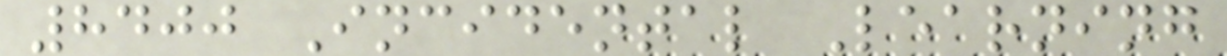8400 Incidental Learning
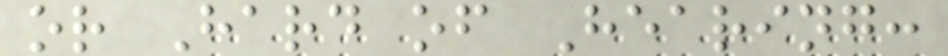or Hard of Hearing:
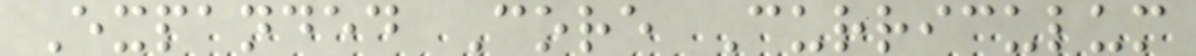Expanded Core Curriculum
